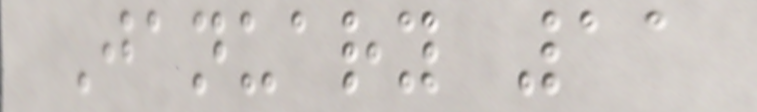January 11
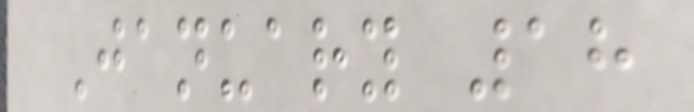January 18
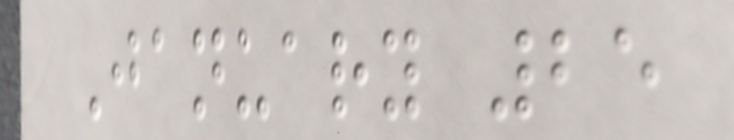January 25
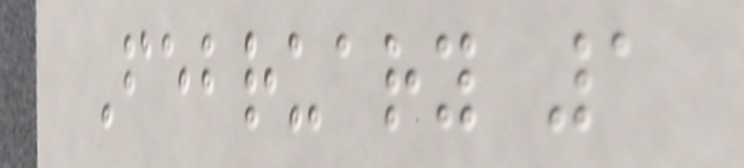February 1
